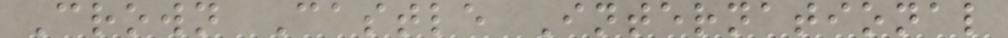Crown Castle International
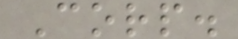Corp.
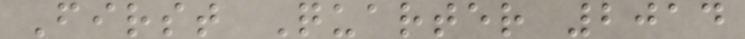First Quarter 2014
